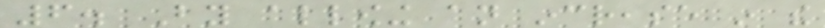6. By allowing an increase in the
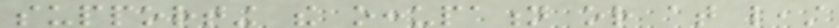supporting the occupation or at least
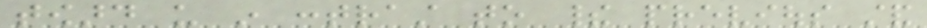toward us in contrast to their previous stand
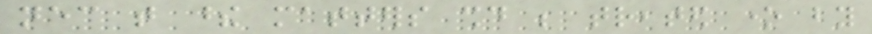necessary that these matters should be treated one by
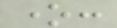one:
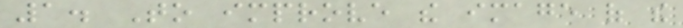1. To improve the image of the
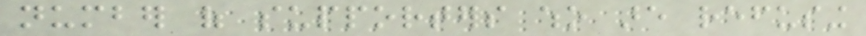number of supporters who are refusing
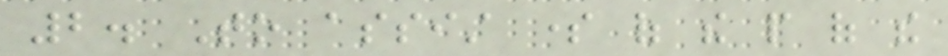2. To assist some of the people of the
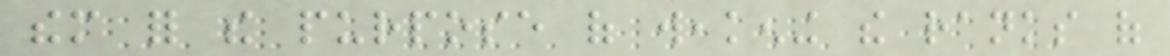them for the purpose of weakening the ranks of
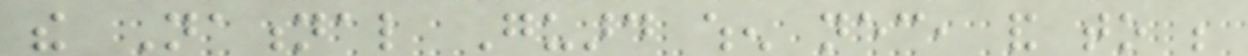the National Guard when necessary, and to be
